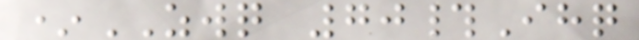*ZWQ 70#Ihq
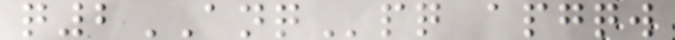q2ANQpq apgqw
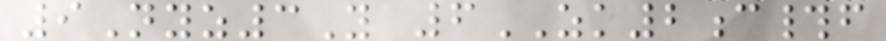9Nyz3Y 6ZK2c#f
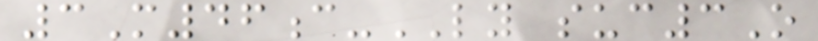3M46c-LY suc3O
